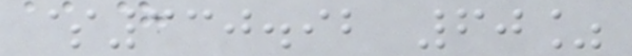$330.92 60%
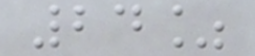24%
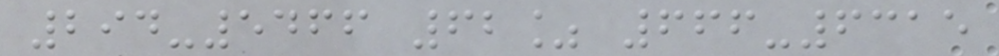294-5466 62% 666-6315
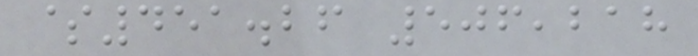$451.26 506,218
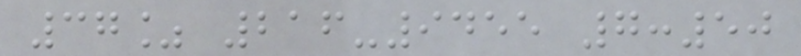37% 216-9455 7:50
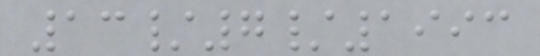13/7/1993
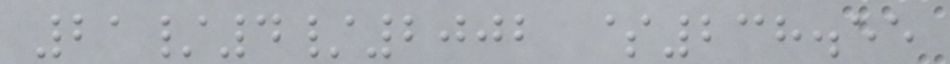21/4/2002 $238.55
